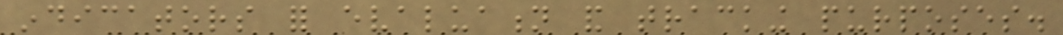indicators for evaluation and tracking purposes.
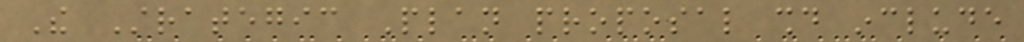The Strategic Plan proposal should include
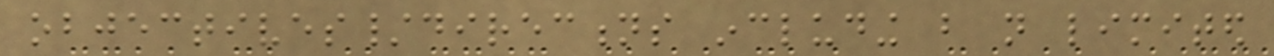objectives/directions including but not limited
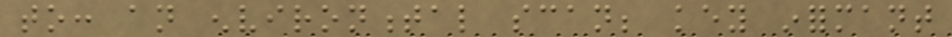to: an environmental scan; key informant
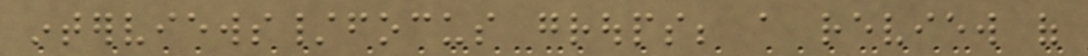interviews/focus groups; a review of
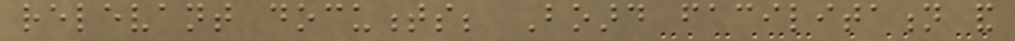relevant documents; Board facilitation and
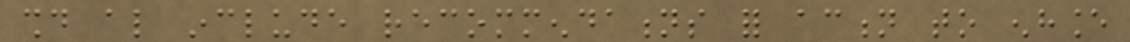should also include recommendations for action to enhance
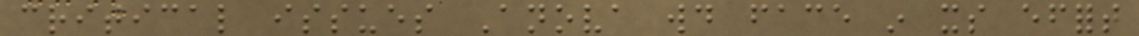critical issues Anova would face in its effort
